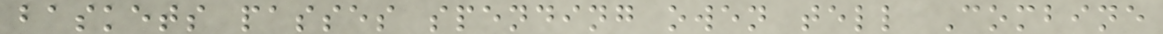baskets passes spending owen tell Combine
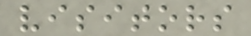visitors
